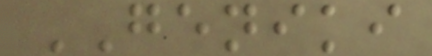GENIKI
